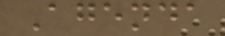Agenda
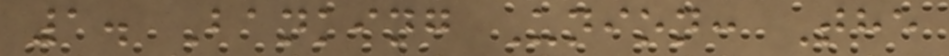1. Banking Union: The
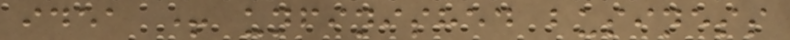idea + unfinished business
